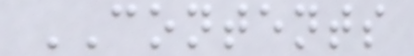CONTENTS
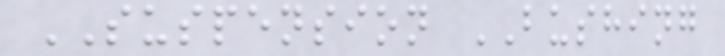SUSPENSION BUSHING
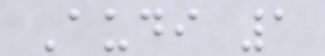Audi 1
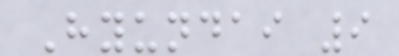Hyundai 9
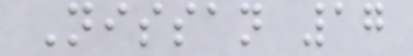Nissan 17
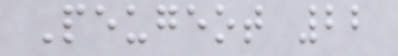Peugeot 22
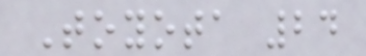Toyota 24
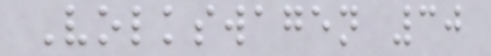Volkswagen 30
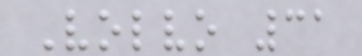Volvo 31
